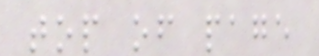top of page
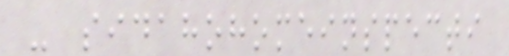- sidahohomeinspecti
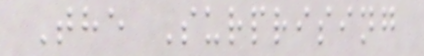The Surprising
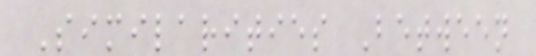Similarities Between
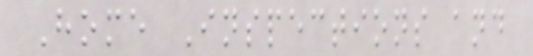Home Inspections and
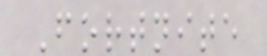Fortnite
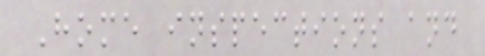Home inspections and
